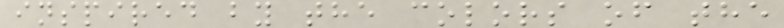inspired by the colors of the
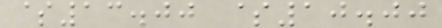$13.00 $10.00
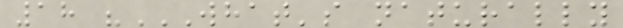18 "WHAT'S NATURALLY
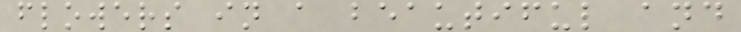flowers in a beautiful and
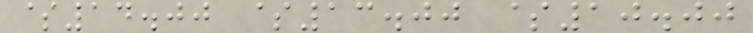$14.00 $13.00 $10.00
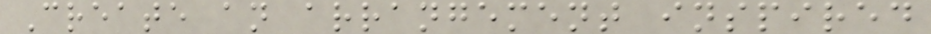Create an arrangement inspired
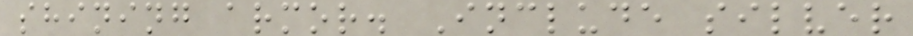shining armor. Include silver
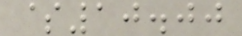$10.00
